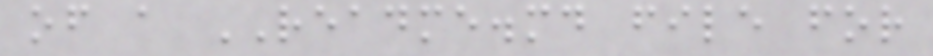of a README.md file for
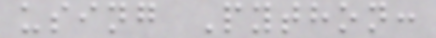using Python:
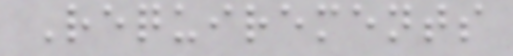Requirements
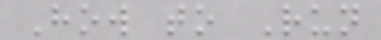How to Run
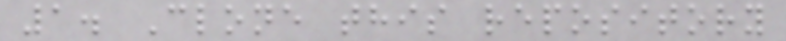1. Clone this repository
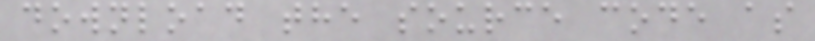download the source code as
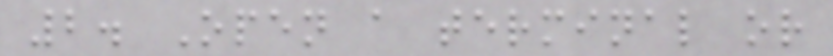2. Open a terminal or
